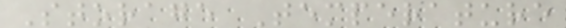Storage Temperature
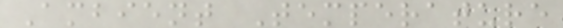Ambient Temperature
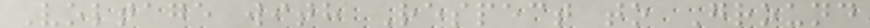Voltage with Respect to Ground
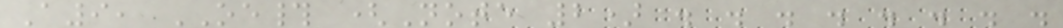A9, OE# (Note 2) . . . . . . . .
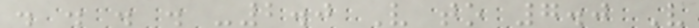. . . . -2.0 V to 7.0 V
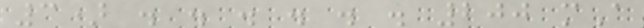3) . . . . . . 200 mA
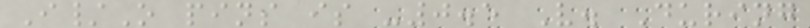I/O pins is -0.5 V. During
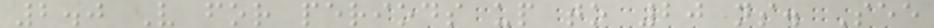2.0 V for periods up to 20 ns. See
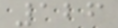126
